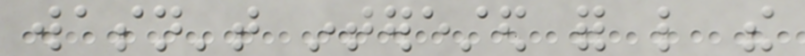wasn't interested for like the
